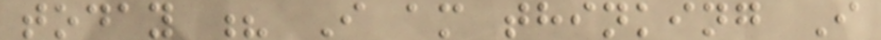today ? I am thinking I
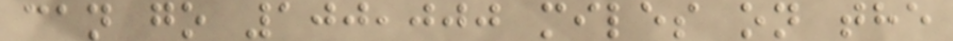can go 100,000 miles on the
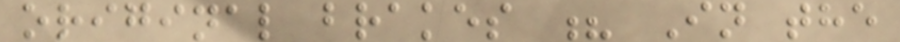original brakes ? In the
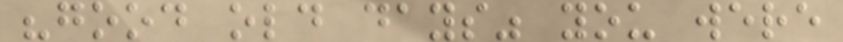"good old days" you were
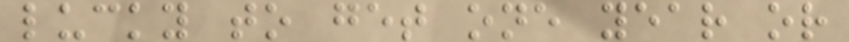lucky to get one year or
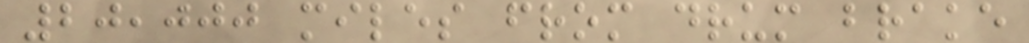20,000 miles from drum brake
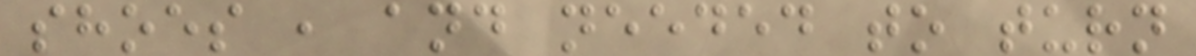shoes , and needed to turn
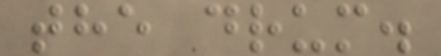the drum.
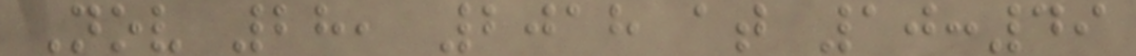Nov 28, 2018 at 10:49
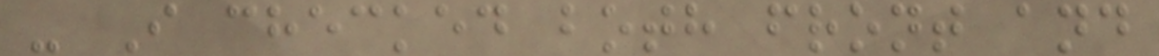- I checked both front and
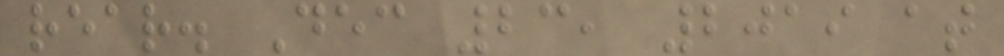rear. Dec 23, 2019 at
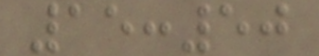15:50
